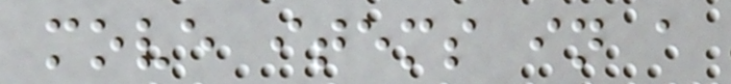move items in a
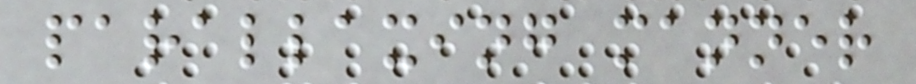parallaxing manner
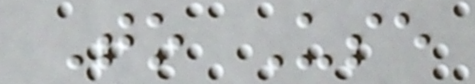To Use
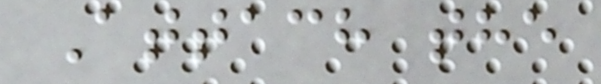Attach the
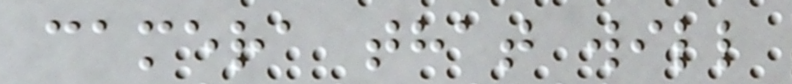camera that will
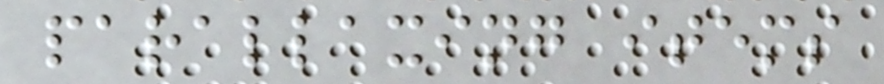parallaxing items
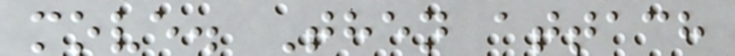move. Then attach
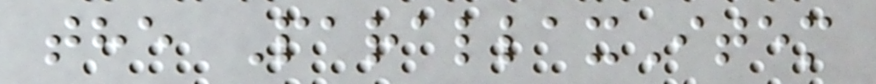the ParallaxItem
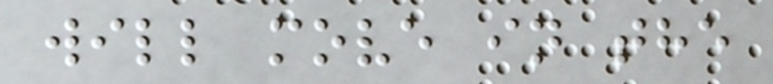will move in the
